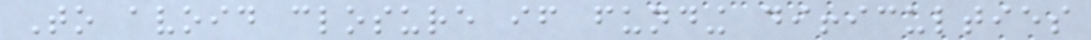To avoid closure if funding difficulties
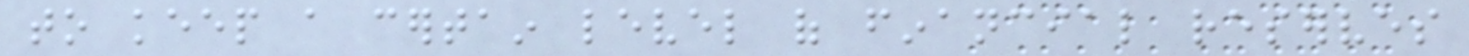to keep a certain level of financial reserves
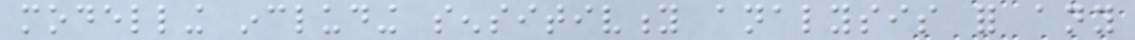modelling including sensitivity analysis for any
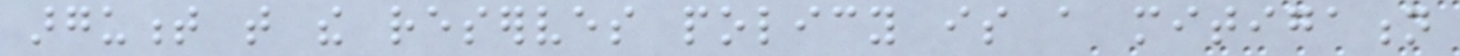argument that the reserves policy is a mitigation
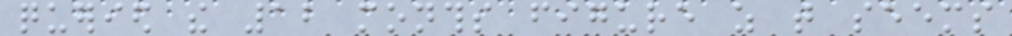queried the 12 months figure as that seems
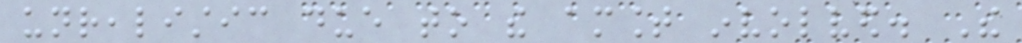unrealistic due to the amount involved. The
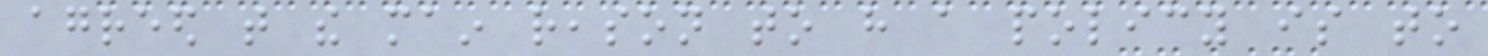agreed that the main reason to have a policy is to
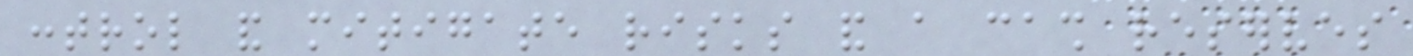control and mitigate risks and a cash reserves
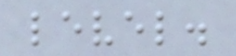level.
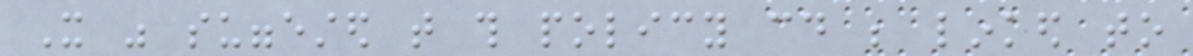It was suggested that this policy could be linked to
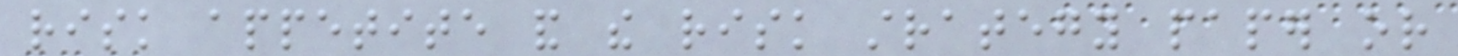risk appetite and the risk strategy paper or
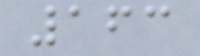163
